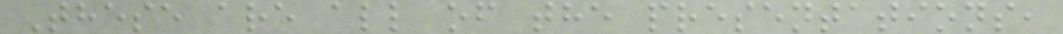These are all of the presentations,
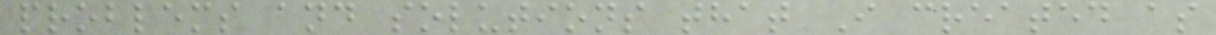problems and solutions that I created as
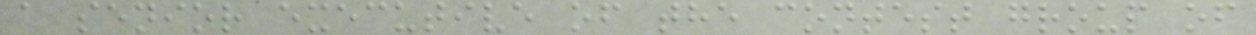a senior executive of the contest group of
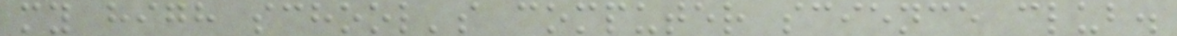my high school's computer science club.
